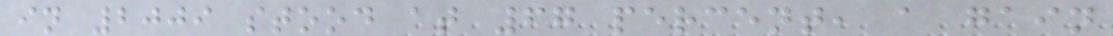in 2009 stood at 67 percent, a gain
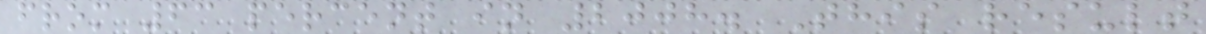from 63 percent in 2008. This result
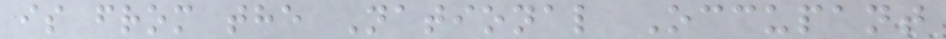is from the National Occupant
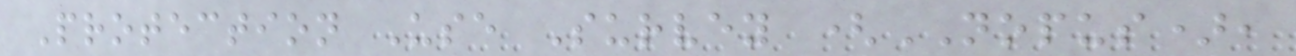Protection Use Survey (NOPUS),
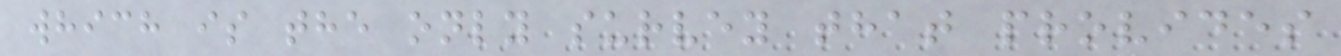which is the only survey that provides
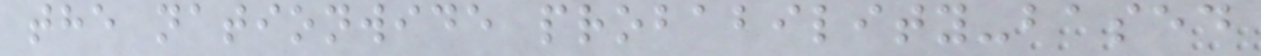the nationwide probability-based
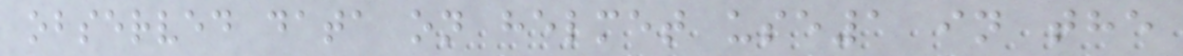observed data on helmet use1 in the
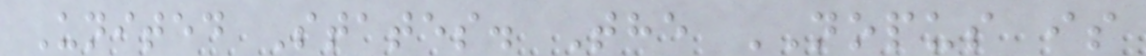United States. The NOPUS is
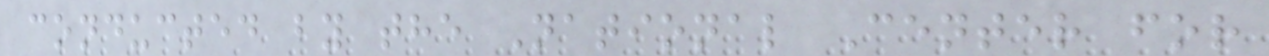conducted by the National Center for
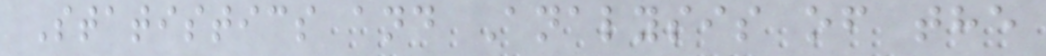Statistics and Analysis of the
